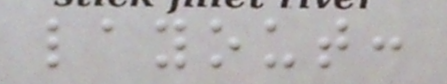layout:
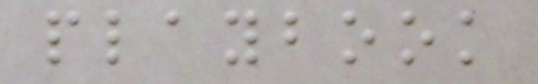playbook
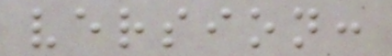version:
